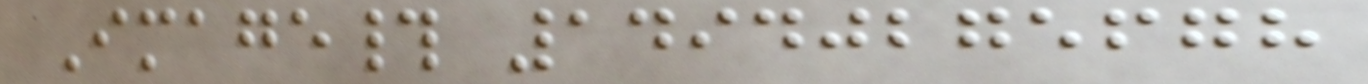Image# 14940275678
